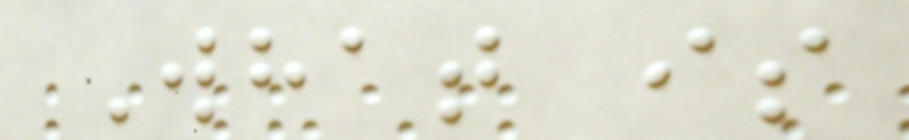What is
